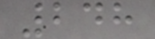248
